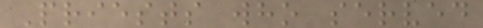Priests who served
